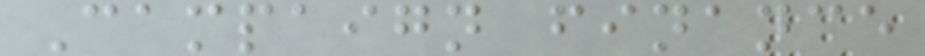Campaign finance
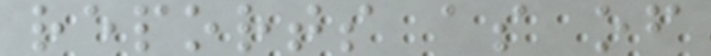reports as of
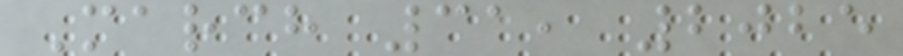March 31, 2025
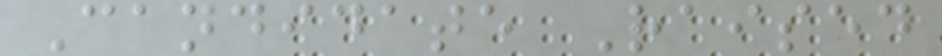Candidate Raised
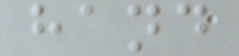hand
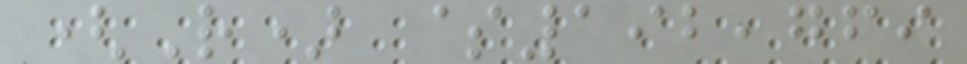(R) $192,769
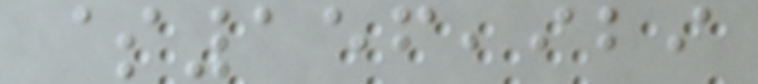$156,929
